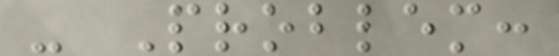- Problem:
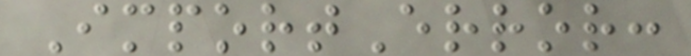ImportError:
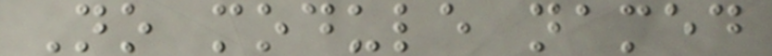No module named
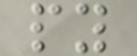py
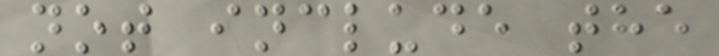not include the
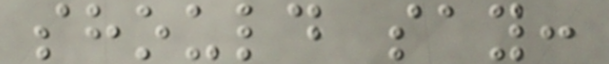should say:
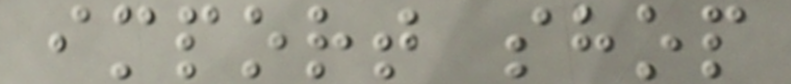import shop
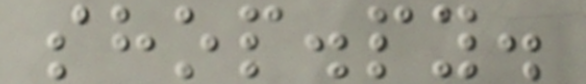shop.py.
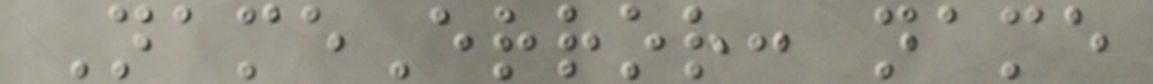NameError: name
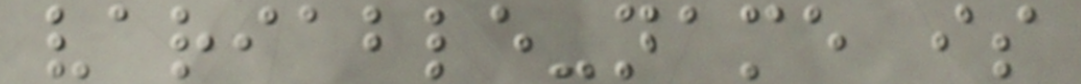variable-name is
